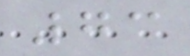73
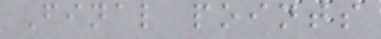Final points
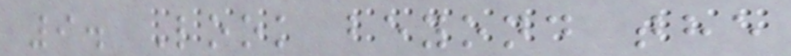9. Look beyond the
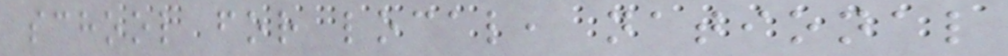school for local, national
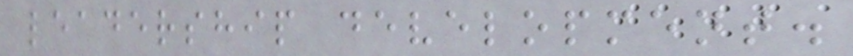leadership development.
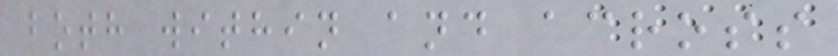both within and across
